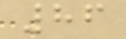86
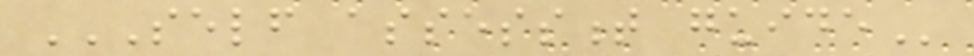SELF ASSESSMENT GUIDE
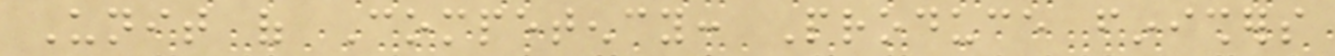Unit of Competency: Produce finishers
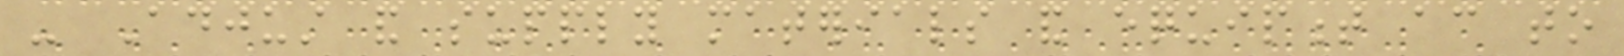- Adjust and supply materials and equipment according to
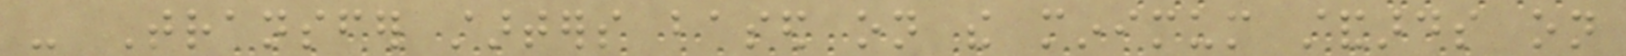- Transfer starters based on the minimum standards on
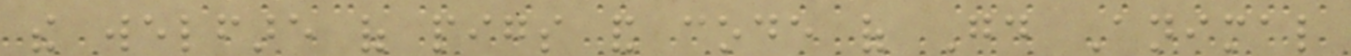the welfare of pigs and code of Good Animal
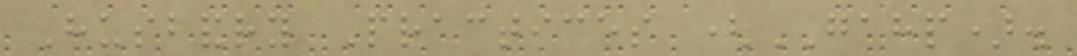Husbandry Practices (GAHP).
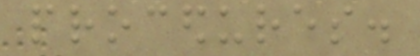procedures.
